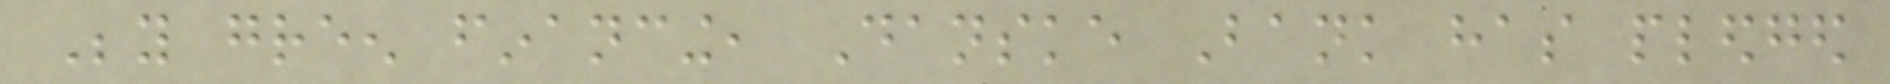Beyond green financing, Danske Bank has pledged
